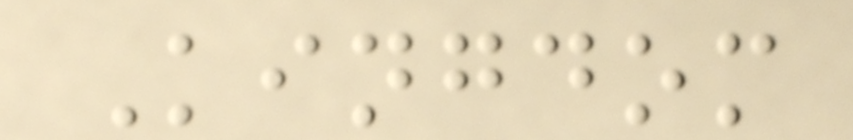Kingdom
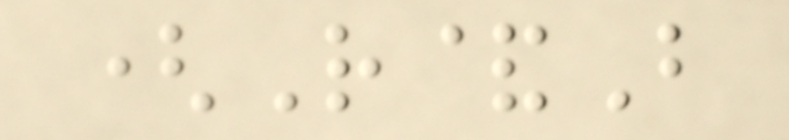(R&B
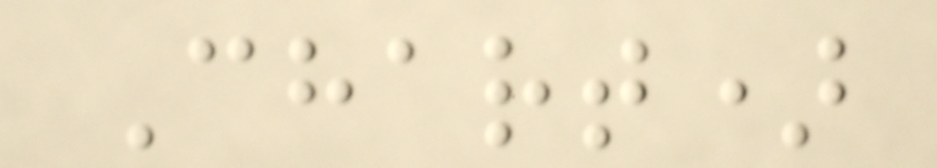Chart)
